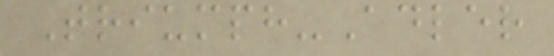Triumph-Adler
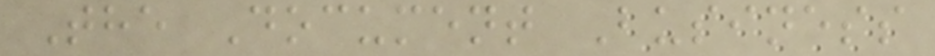The Document Business
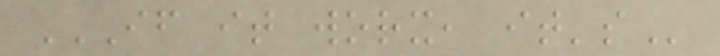IF IT WORX, IT'S
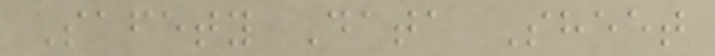Safety Data Sheet
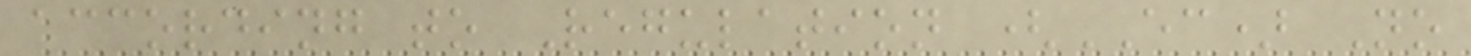according to Regulation (EC) No
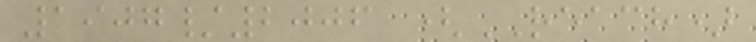1907/2006 (REACH)
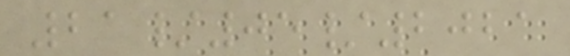21/05/2021
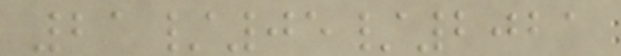21/05/2021
